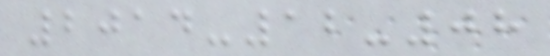2014-12-08
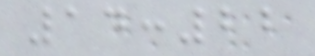14:22
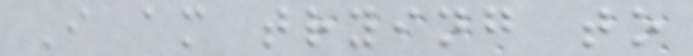I am trying to
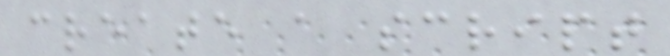create a script
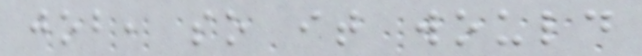job, so it would
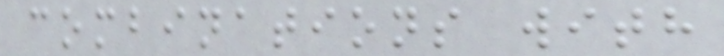combinations with
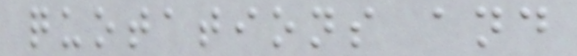quotations and
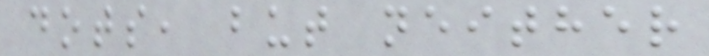dots, but neither
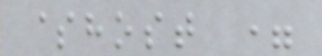$host =
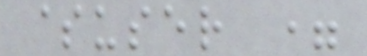$user =
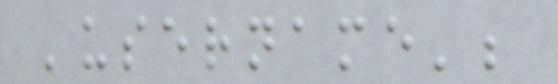'username';
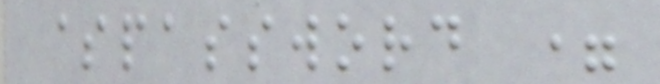$password =
